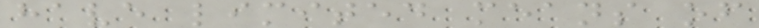have limited means of
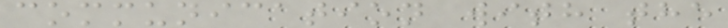communication with the
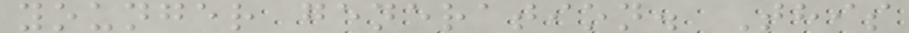younger generation. This
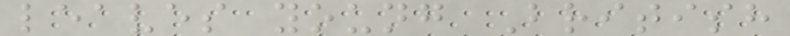leaves young British
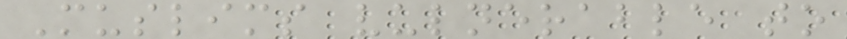Muslims vulnerable to
